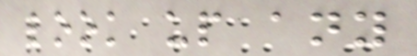look up any
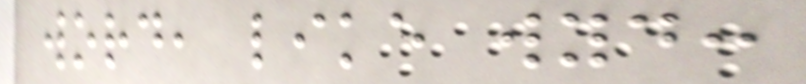word, like wyd:
